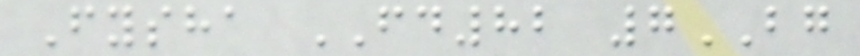Fysha FD82 7BG
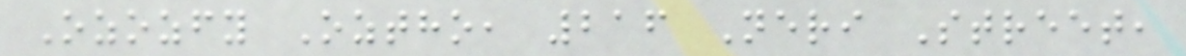Ozozfy Oztho, 216 Neri Street,
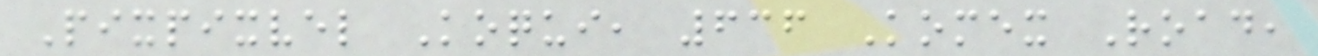Pixpixvel Koqui, 636 Komex Road,
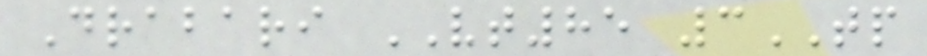Drabari VT85 3TP
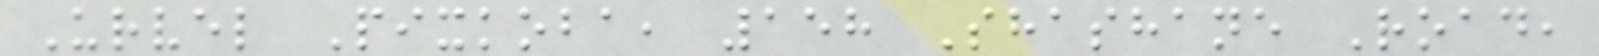Urvel Pixkoba, 158 Shashane Road,
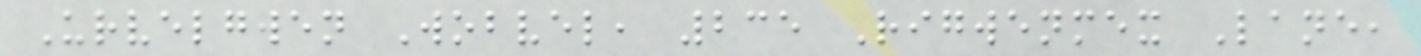Urvelgwen Wobvel, 235 Rigwenmex Lane,
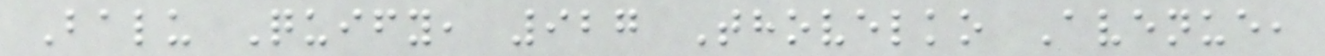Balu Quify, 927 Thovelko Avenue,
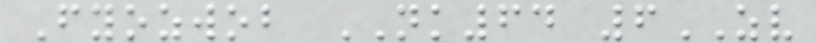Fyozwob NK64 6ZV
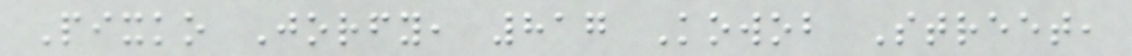Pixko Jorfy, 817 Kowob Street,
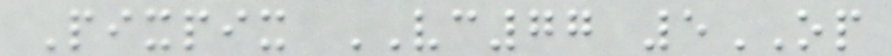Pixpix VC77 5OP
